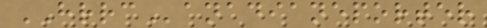HRRCanadianeporter
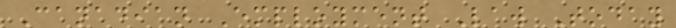Canadian Employment Law Today
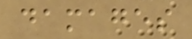damages
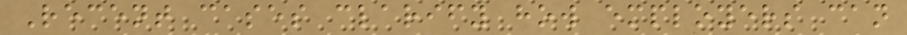Recent cases clarify how employers can
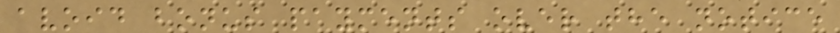avoid bonus payments over the notice
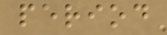period
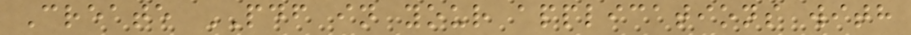Create PDF in your applications with
